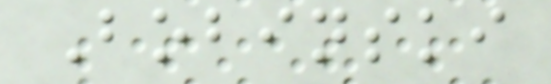Bobinski
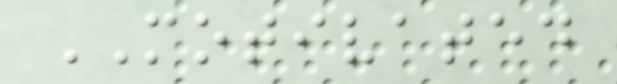MOTIVATED
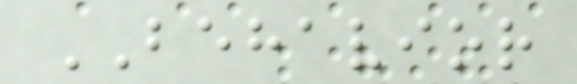BEHAVIOR
